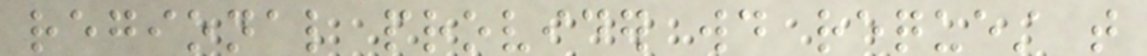regional provider would request that
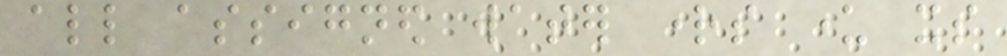all assigned water rights under its
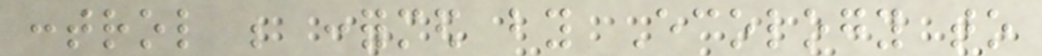control be conformed by Ecology to
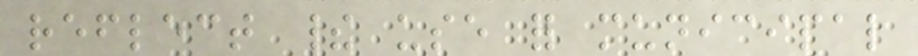reflect their use for municipal
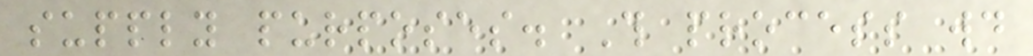supply purposes. This process would
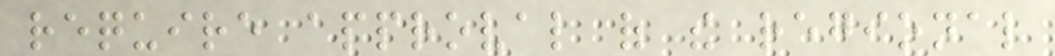require approval of the regional
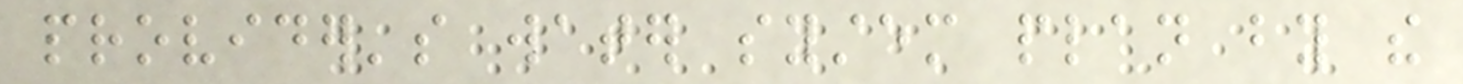provider's water system plan by the
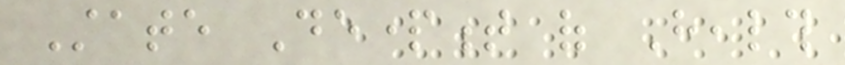State Department of Health
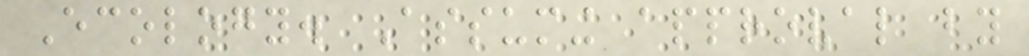Ecology. Assuming approval by
